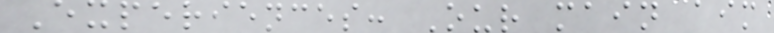Experiences: Our main aim
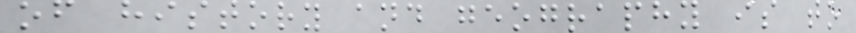of history and geography is to
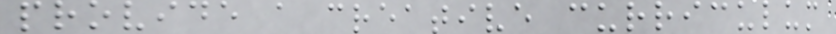provide a creative curriculum
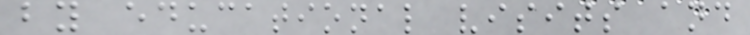by educational visits and
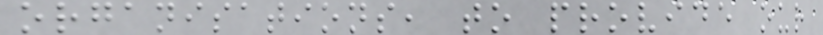organisations, to provide our
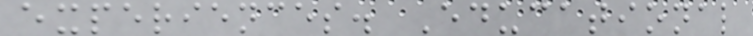experiences. Educational
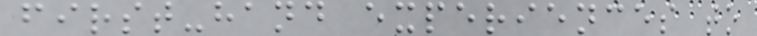first-hand experiences to
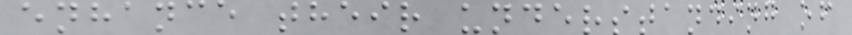enhance their understanding of
